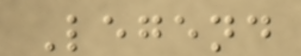Legend
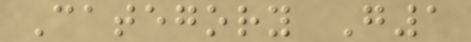Category G1
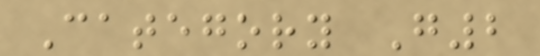Category G2
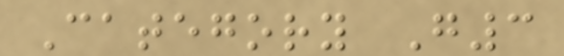Category G3
